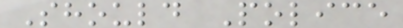Should Police
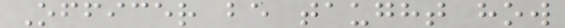Officer be taught how
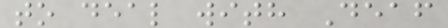to deal with Deaf
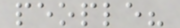people?
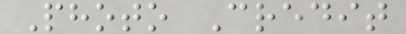Photo Credit
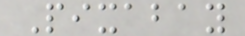Pixabay
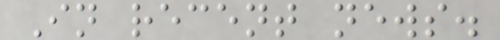In recent news.
